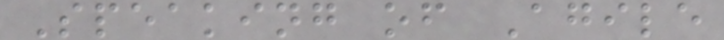Speaking of Agile
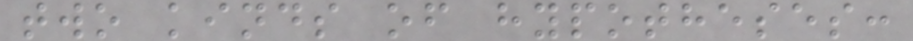two kinds of hypotheses:
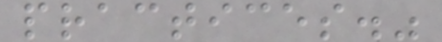practices."
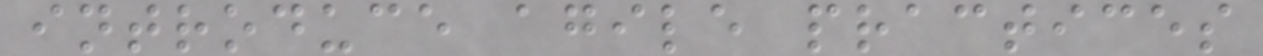introduce agile practices
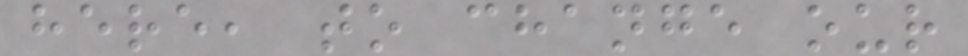here, to change our
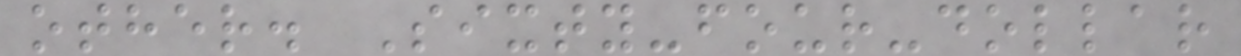other. Sixty-four-dollar
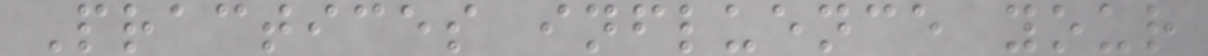Practices influence your
